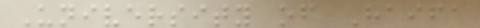University of Haifa
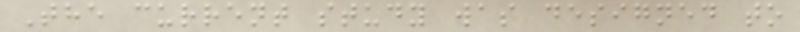The current study was designed to
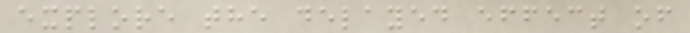explore the delayed effect of
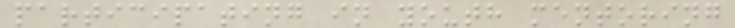participating in youth mentoring
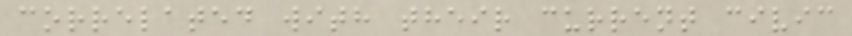correlated with their current civic
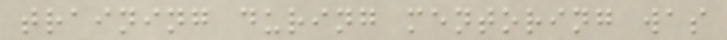training during mentoring was
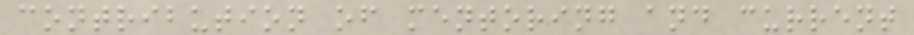contribution of mentoring and current
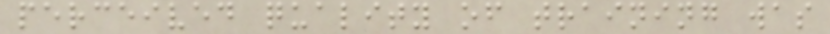perceived quality of training was
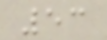53
